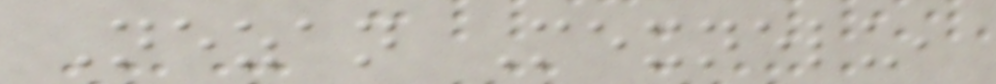Nezan Mexnelu,
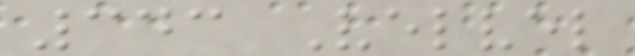343 Velvel
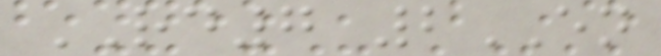RD7 2EN
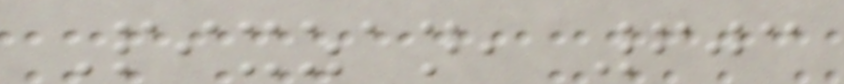Pixzan, 603
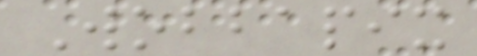Wobbapix
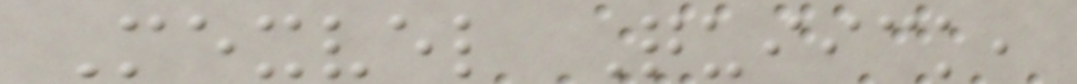Mexvel Quiick,
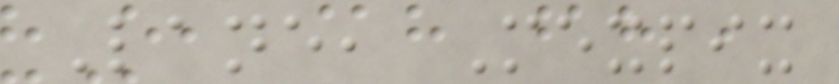Lane, Mexpix
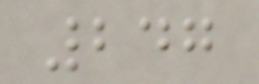247
